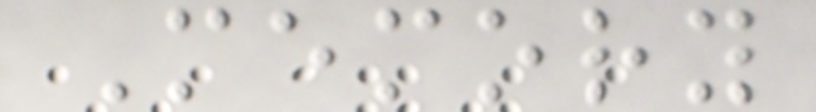Memory
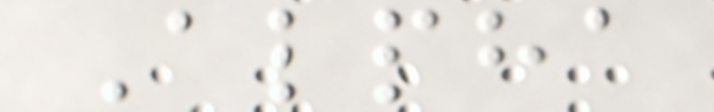Alpha
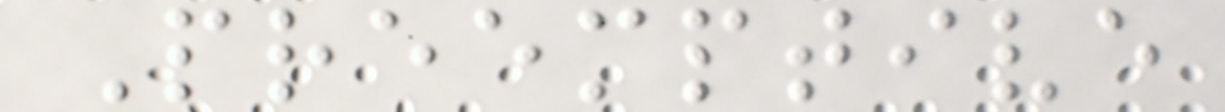Preemptive
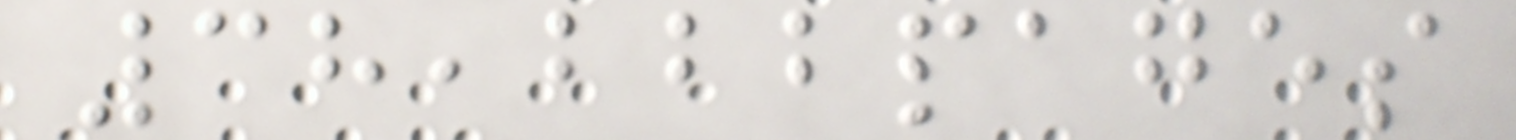38,222pages
